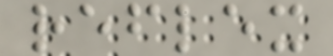reflex
